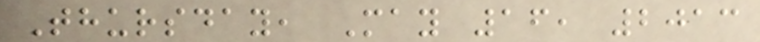Thursday, May 16, 2013
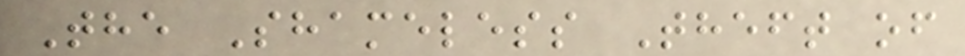The Shameless Theft of
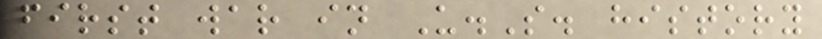first war in U.S. history
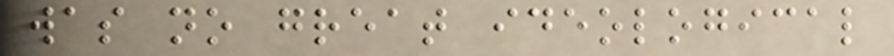was no great ideological
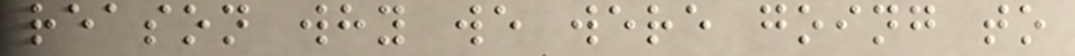reason why we were going to
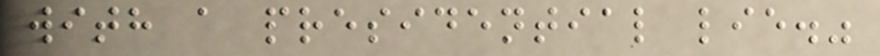with a presidential lie."
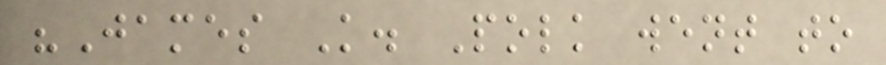"James K. Polk went to
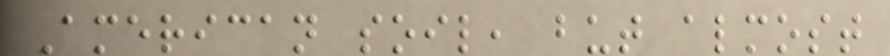American soil, but almost
